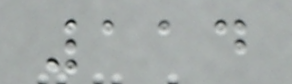114
